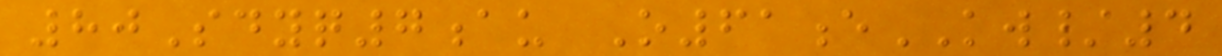80Sdyq7au O61eKW/4
